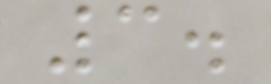3.
